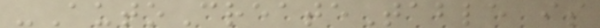-AutoCreateTable is
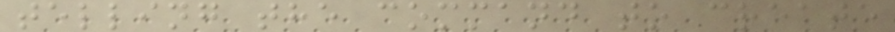telling the command to create
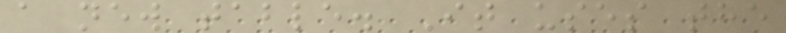a new table. It uses the
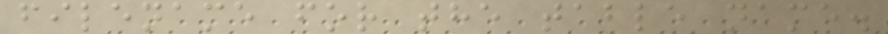filename for the table name.
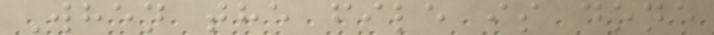When the file is done
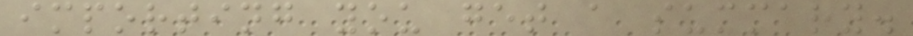importing you get a summary.
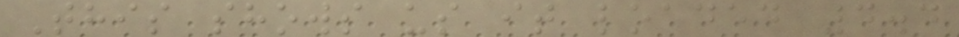This shows us it loaded 4.4
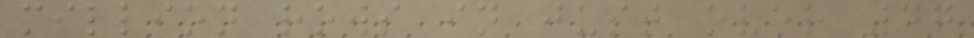million rows in just over 47
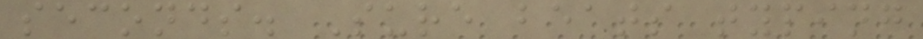seconds. Sure beats typing
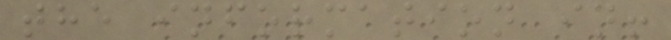the information in!
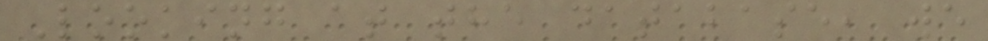Looking at the database, we
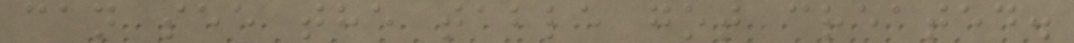can see the table got created.
